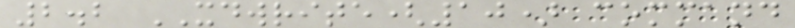2.2 XDWRITE(10) command
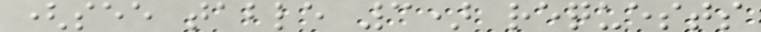(see table 3) requests
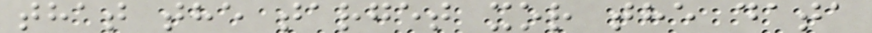that the target xor the data
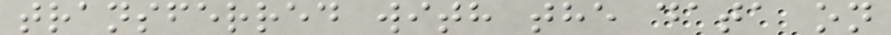transferred with the data on
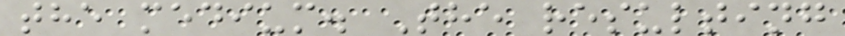the medium. The resulting
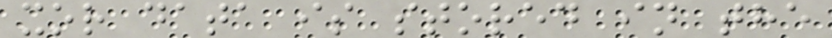xor data is stored in the
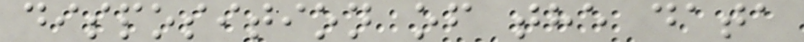disposition of the data
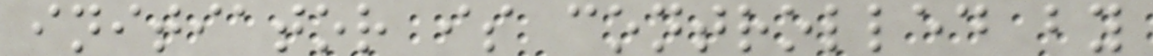initiator is controlled by
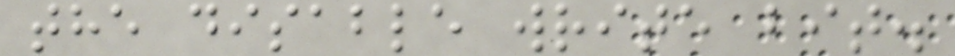the disable write bit.
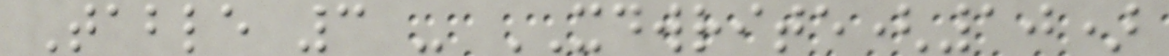Table 3 - XDWRITE(10)
